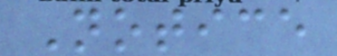Notice
